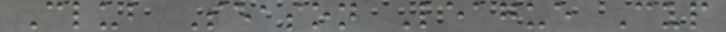Club Season League Cup
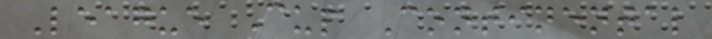League Cup Continental
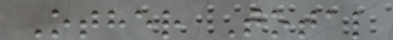Other Total
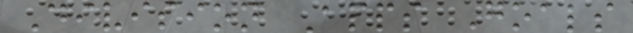Division Apps Goals
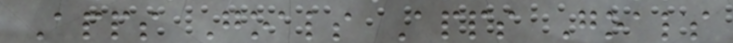Apps Goals Apps Goals
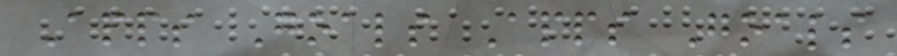Apps Goals Apps Goals
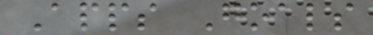Apps Goals
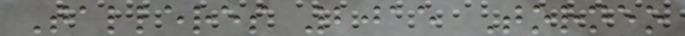Talleres 2015 Torneo
